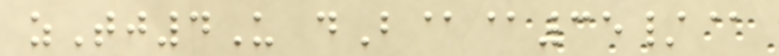zTj4U dB@@35/@
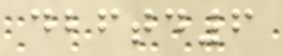dbftd6
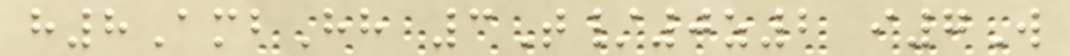h8AmbHh 3T/0z2 i7W
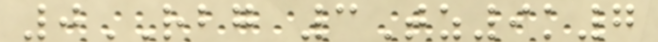0RBG 3Tz9k7
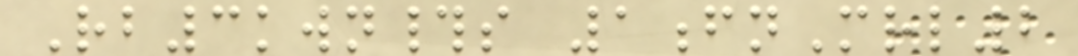Rb3kwn#s 1fnMrl2
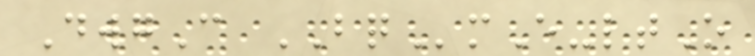DwgC BQmE-ltO
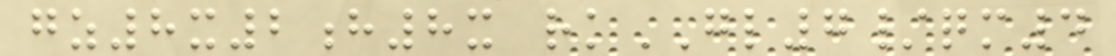gz8x2h8x rkGL7/qm4
